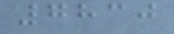7830
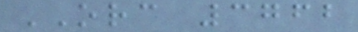ORC 3762
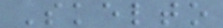Skelto
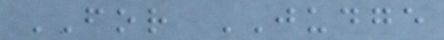FOR JUDGE
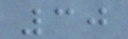30
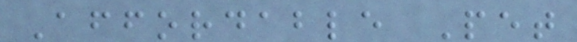Affordable Pet
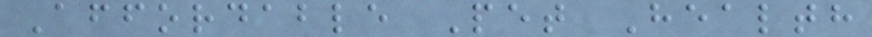Affordable Pet Health
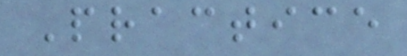Practice
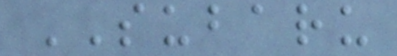SUBARU
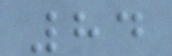84
